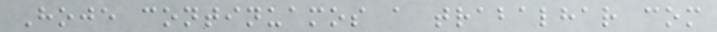Hoje continuamos a trabalhar com
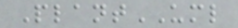PlantUML
